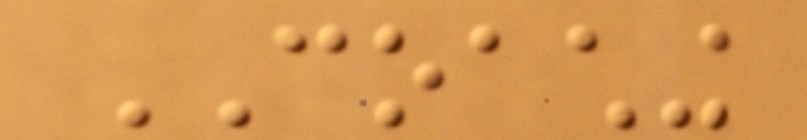COACHING
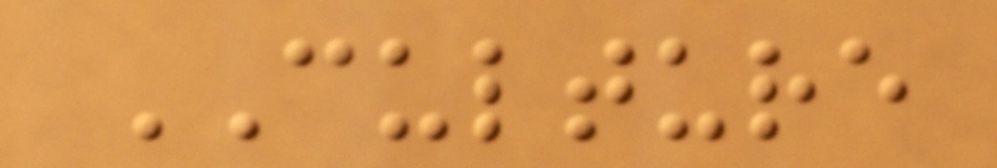CULTURE
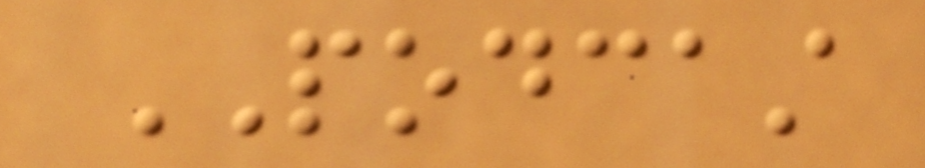PODCAST
